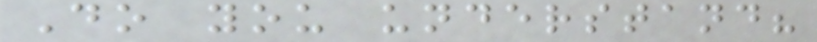Do you understand?
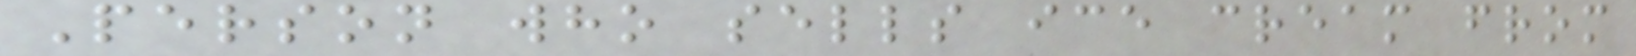Person who sells ice cream from
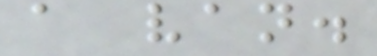a van.
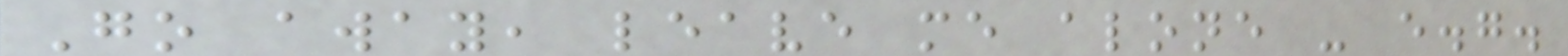Go away, leave me alone - e.g.
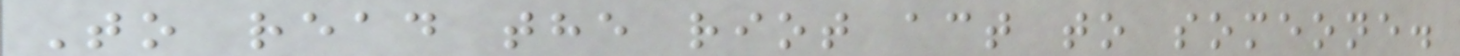To read the riot act to someone.
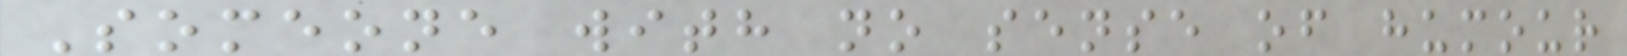Someone with no sense of humour
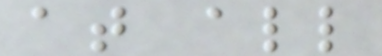at all
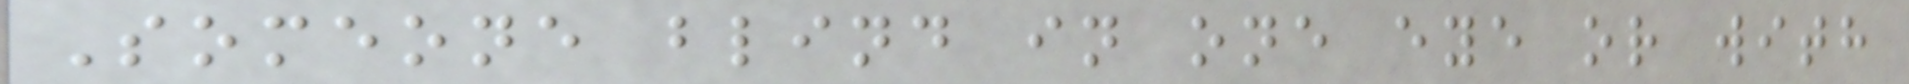Someone blind in one eye or with
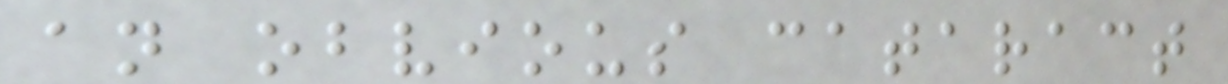an obvious cataract
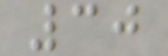30
